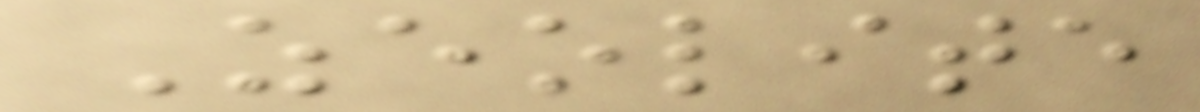Zeolite
